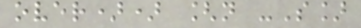over)) [n -S]
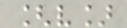[v]
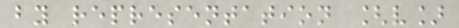by representation [v]
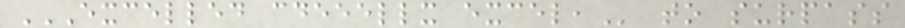EXCELLED CDEEELLX EXCEL, to surpass
